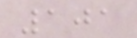101
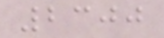2300
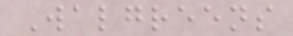Walgreens
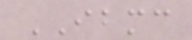IBMC
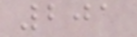201
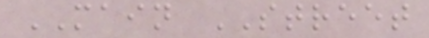MAIN STREET
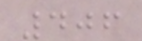406
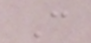C
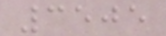3505
